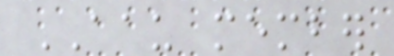AAU member
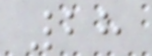28
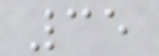35
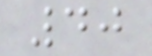40
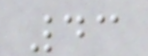43
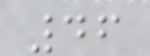46
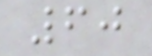60
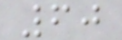60
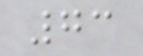73
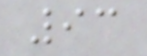93
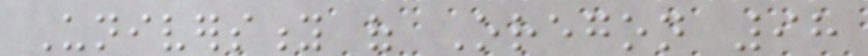University of Oregon 98
